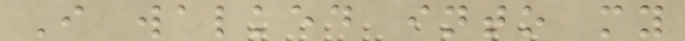I walked into my
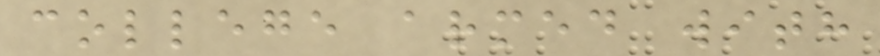college armed with
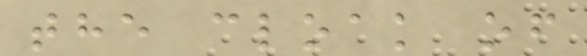the cloak of
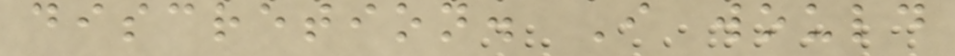discretion. I would
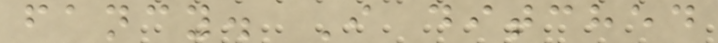fancy. I ditched
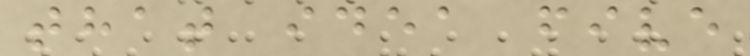that idea five
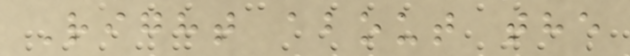Right about the
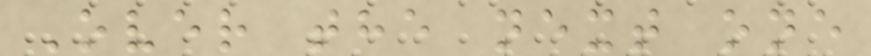Over the next one
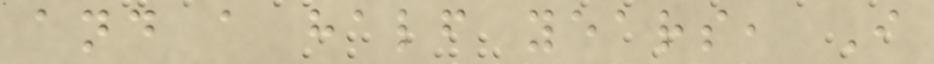and a half years, I
